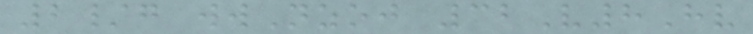2/g wwNzoj 32V8Hv
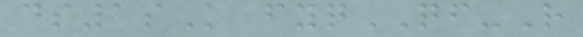ds1sK fyqQF-R
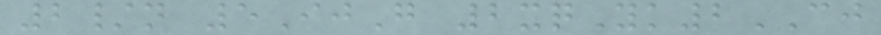2/n 5IjG 2xqYk2CJ
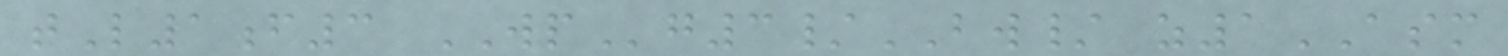tL1f3 WPg3/BW/ z1ASM
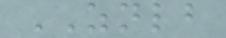ZNLB
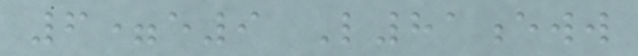6=e9 L81eww
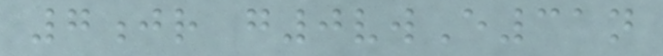7jr g0vwE31n
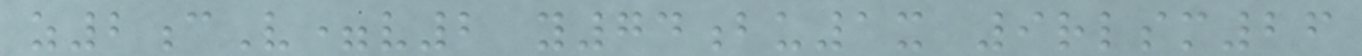z2cV=v2 y74bu1x 9rlsm26
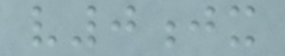v0jx
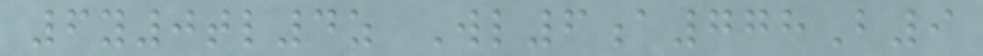6y0tl4z Wl6a778B9
